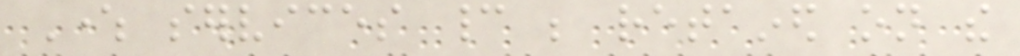Where services cannot be retained on the
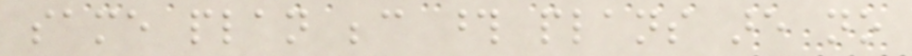same plan because those plans are no
